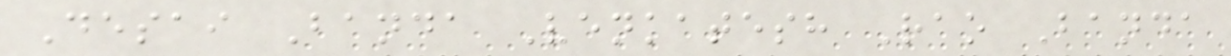Desai Banda Venkatesh Rao Banda
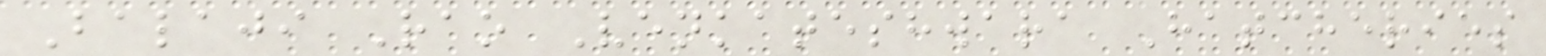Balaji Rao Venkateshwara Hatcheries
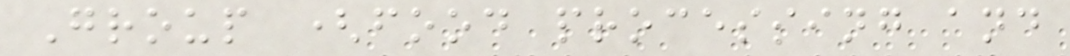Group (food processing and
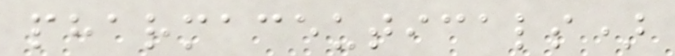pharmaceuticals)
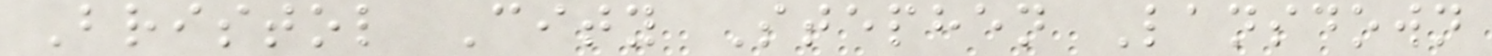Bristol City Stephen Lansdown
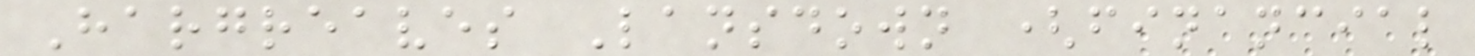Hargreaves Lansdown (financial
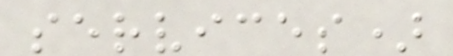services)
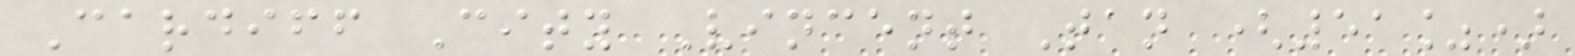Cardiff City Vincent Tan (51%)
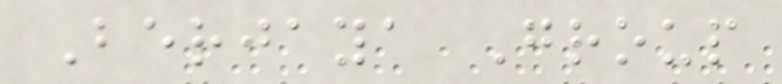Berjaya Group
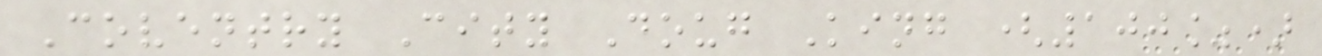Coventry City Doug King (100%)
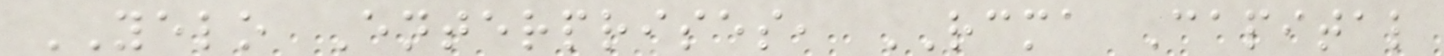YELO Enterprises, RCMA Capital
